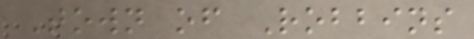Town of Robbins
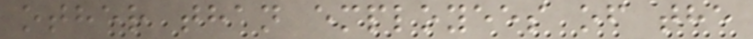other than employees of the
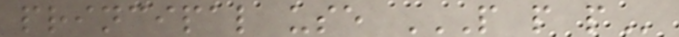principal use P P P
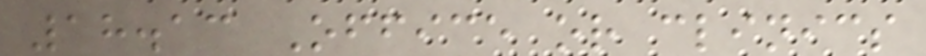18.13 Office or clinics
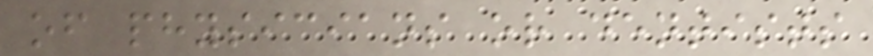of physicians or dentists
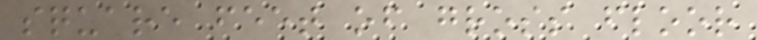square feet of gross floor
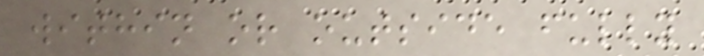within or outside fully
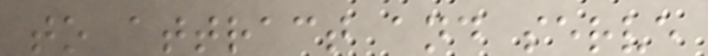to attract and serve
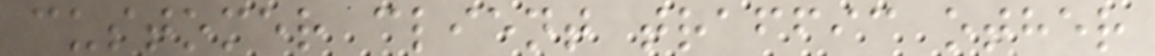customer client traffic other
